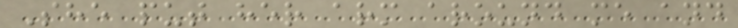She put her arm around me and
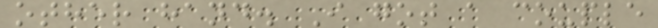other hand. I got a couple
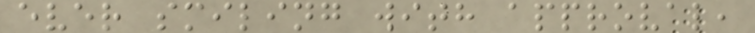ever smiling with approval,
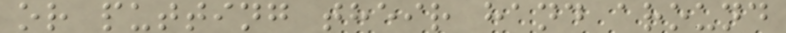or putting their hand around
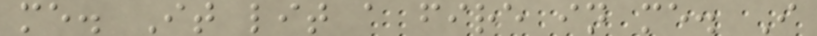me. It lit a fire in me. I
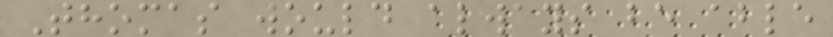Thomas would always be able
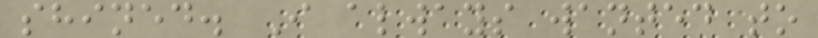shined. I always wanted to
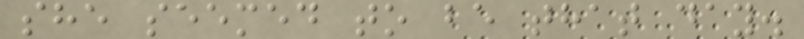she seemed to be that day.
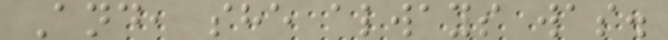And, she always was.
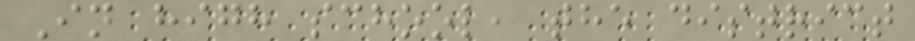In high school, the district
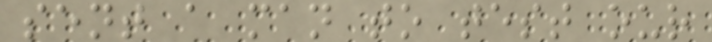sent a man to test our
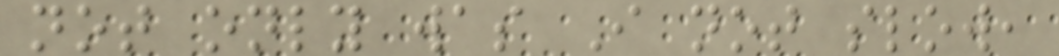not only was I not slow,
